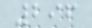296
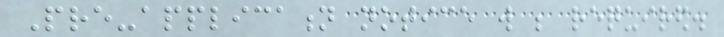Pre-application notice will be required.
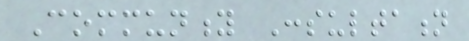Community Consultation
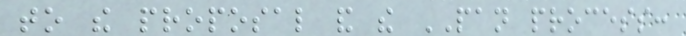to the proposal and the PAN process:
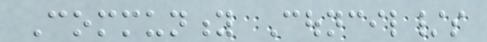Community Council/s
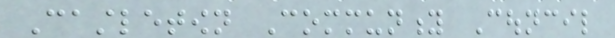Castletown Community Council
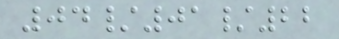04/01/22
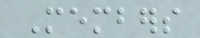Members
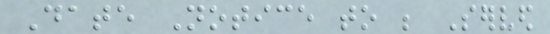Date Notice to be Served
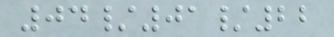04/01/22
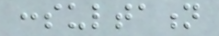consultation
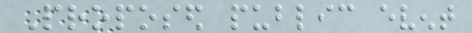Proposed public event
